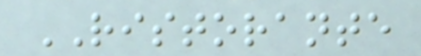RISTORANTE
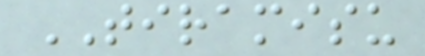TIRAMISU
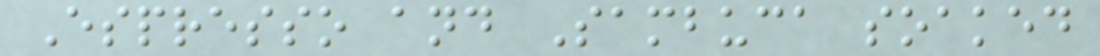Espresso and Sambuca soaked
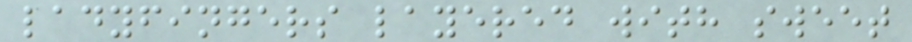ladyfingers layered with sweet
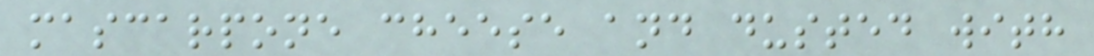mascarpone cheese and dusted with
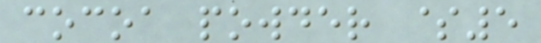cocoa powder $5
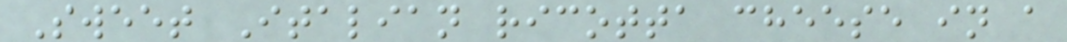Sweet Italian ricotta cheese in a
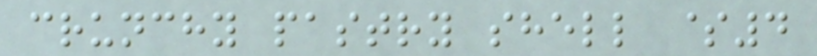crunchy pastry shell $4
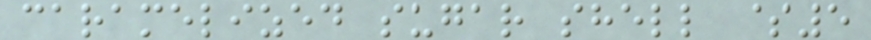caramelized sugar shell $5
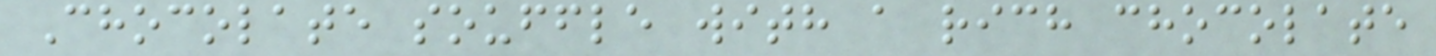Chocolate souffle with a rich chocolate
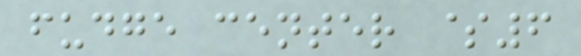fudge center $6
